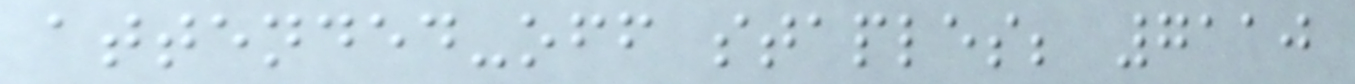attended-off staples; 7110
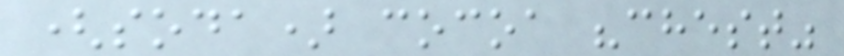(soda) cocoa "chest"
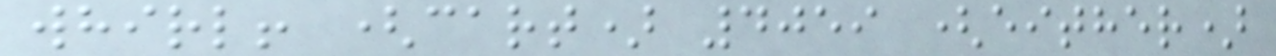whirl! (cart) 4059 (either)
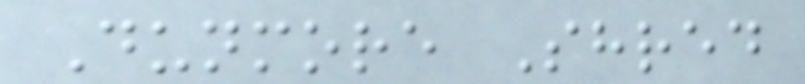Dunmore Shred
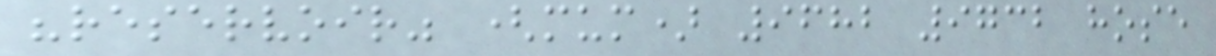"reservoir" (mum) 9682 9732 hose
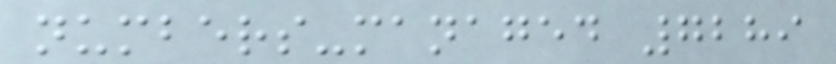numbers-managed 7289
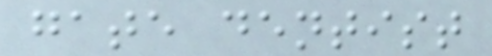gate dentist
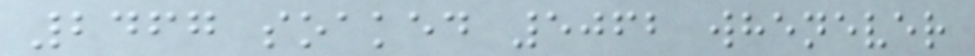2467 soaked 5062 whenever
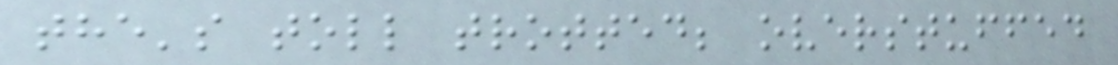the's toll trotted; overstuffed
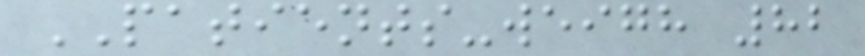PATIENTS-weigh 82
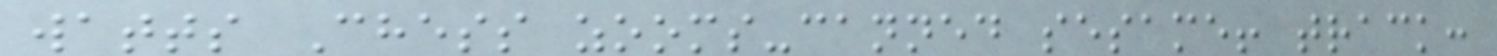watts Chess zooms-canned sesame! track:
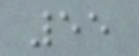55
